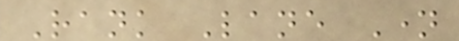Rank Lane Name
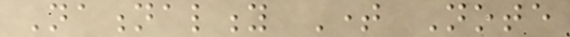Nationality Time Note
